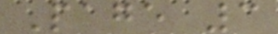Page 3
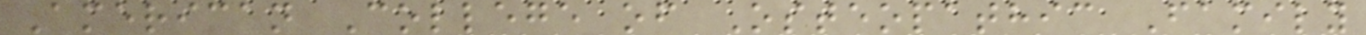American College of Osteopathic Family
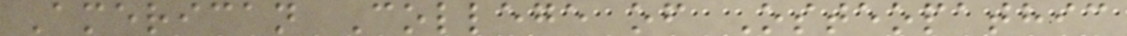American College of Osteopathic
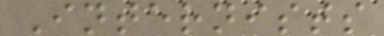Internists
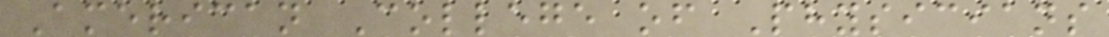American College of Physicians
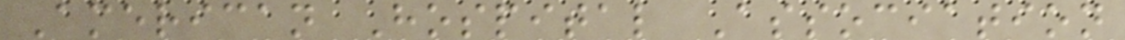American Hospital Association
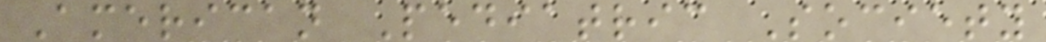American Pediatric Society
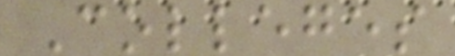Colleges
